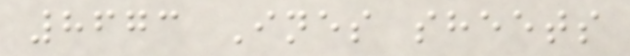8673 Ines sheets
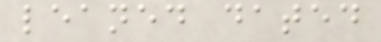leaned dated
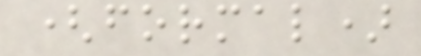(formal)
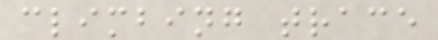climbing trace
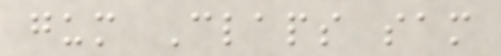gum Claps sam
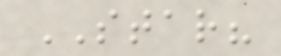STAR?
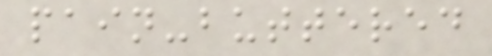pain-buttered
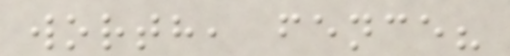worth, fence?
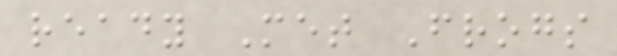ready Met Frogs
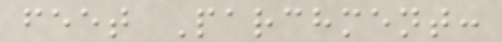feet Parchment:
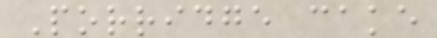Porridge cake
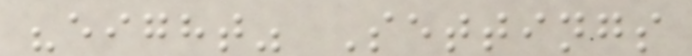"eight" Settings
